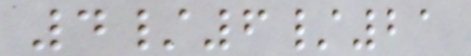4/6/21
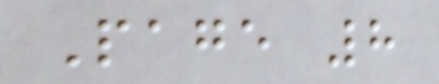Page 8
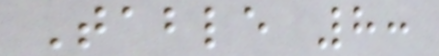Table 8:
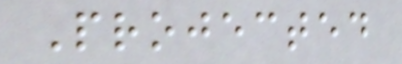Projected
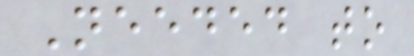Needed to
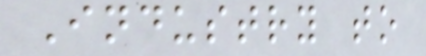Industry to
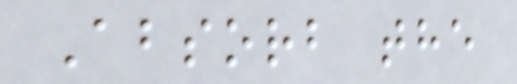Absorb the
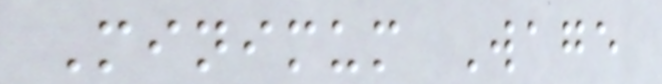Minimum Wage
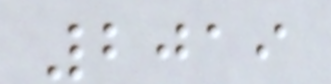2019
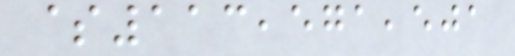$113,571,501
